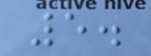5.
